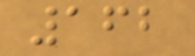162
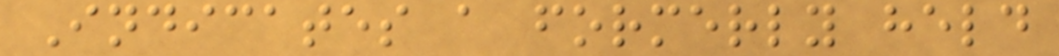Indicates a formerly held
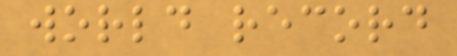world record
